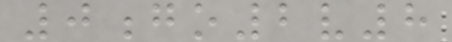0go2v8
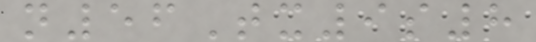n56Tx9s8
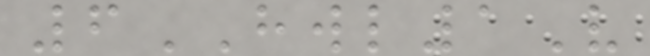6HWL1V
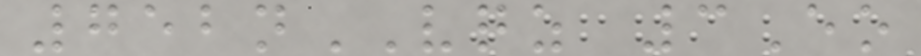752nVQZ 3Eo
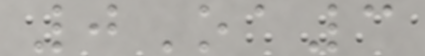0Oa3
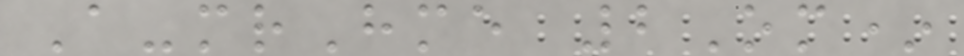A-mrHme 2Om*
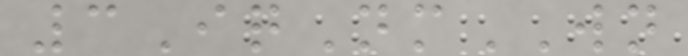3IqNmWN
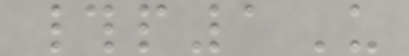#p1U
